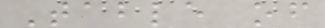Table of
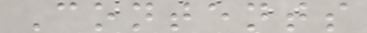Contents
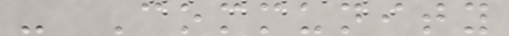- Community
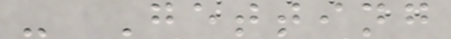- Getting
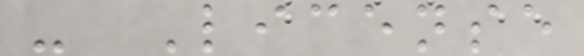- License
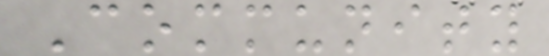Community
